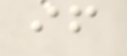if
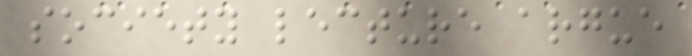society lecture argue
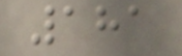181
